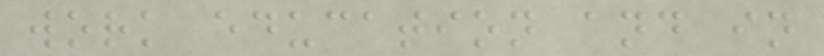work education and in
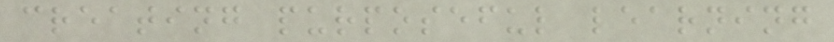creating purposeful learning
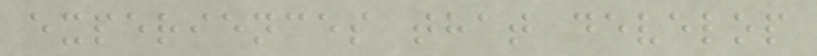experiences that develop
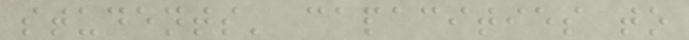students' capacities to
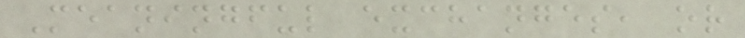Meaningful exchanges, or
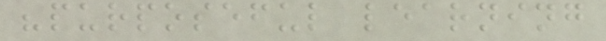"purposeful learning
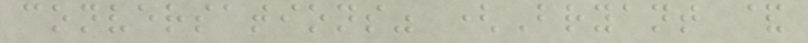conversations" (Bryant &
